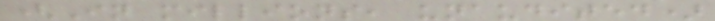(In millions, unaudited)
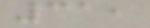31,
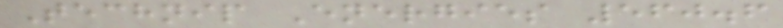Technip Energies 560.6
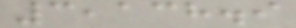3,138.9
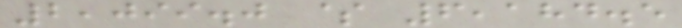2,099.0 $ 6,184.5
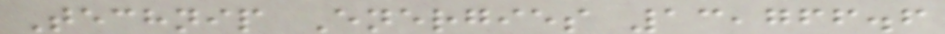Technip Energies 13,766.6
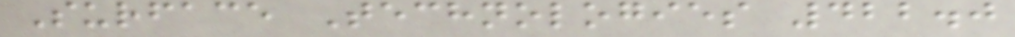Surface Technologies 422.0
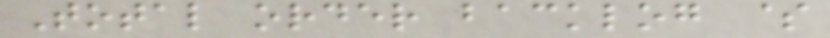Total order backlog $
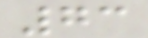73
